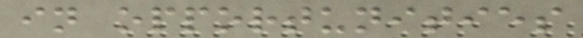in opportunities
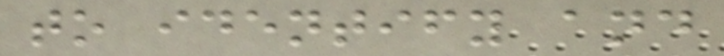to identify and
